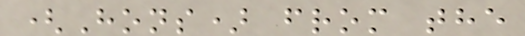(Hons) from the
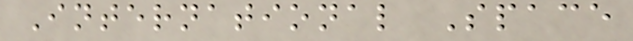International Space
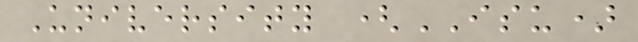University (ISU)
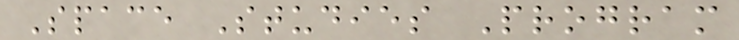Space Studies Program
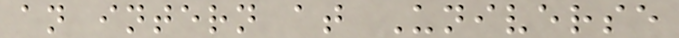an intern at Universe
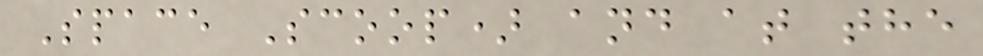Space Scoop) and at the
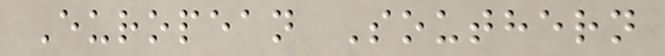European Southern
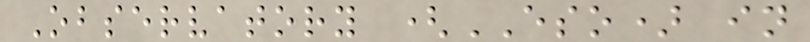Observatory (ESO) in
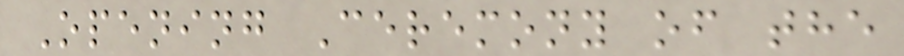Opening Ceremony of the
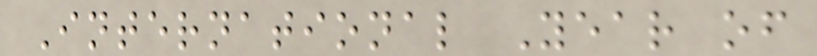International Year of
